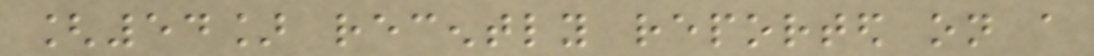[54] recently reported on a
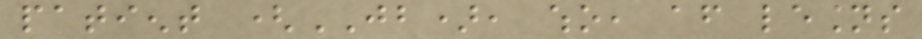patient (JB), who, after lesions
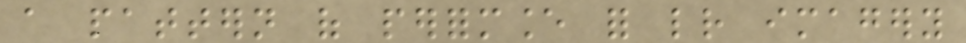a pattern of performance for letter imagery
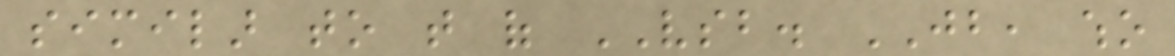similar to that of VSB. JB, who
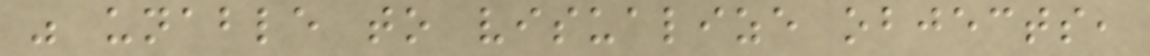was unable to visualize objects,
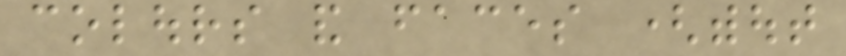colours and faces (without
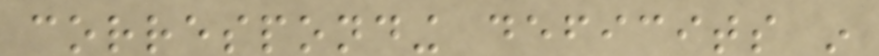corresponding deficits in
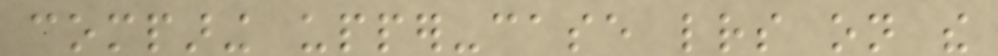comparing upper-case letters on the
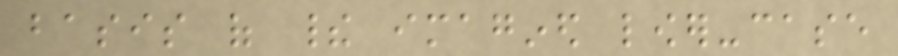basis of their imagined lower-case
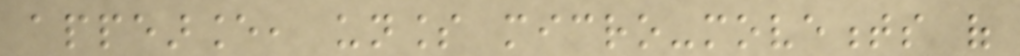appearance, unless micro-movements of
